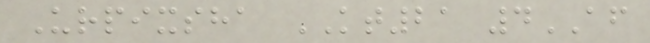Urpixsha KT21 4AF
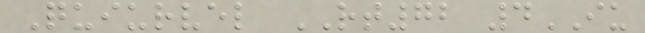Quiurvel RT72 4IU
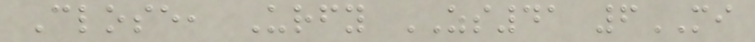Close, Urfy ZS41 6MI
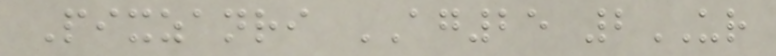Pixzanri AG25 2UR
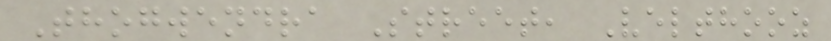Thogwendra Street, Velthooz
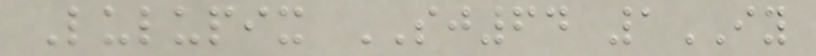Lulupix SJ64 1IY
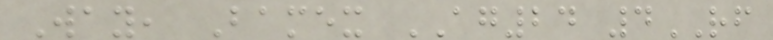Way, Bamex AG24 4RF
